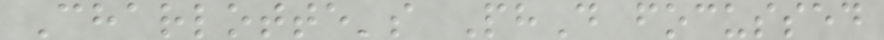Charlotte's PhD focussed
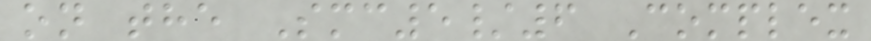on the Smc5/6 Complex
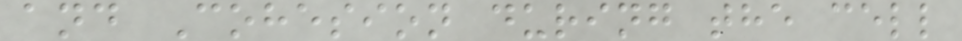and Cohesion during the cell
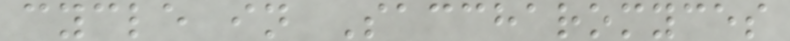cycle in Saccharomyces
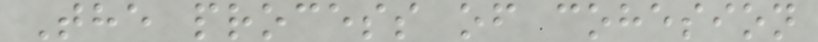The process of cohesion
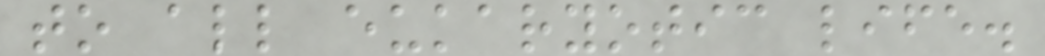to all eukaryotic life.
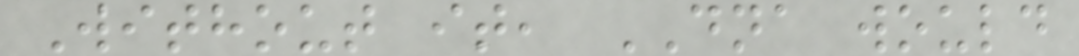Without it, DNA would
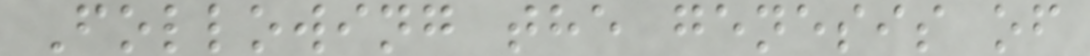Following the genesis of
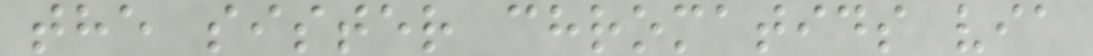the sister chromatids via
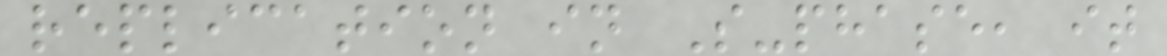replication in S-phase, it
